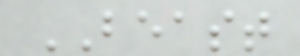BEAST
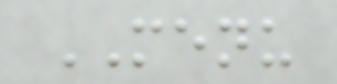MENU
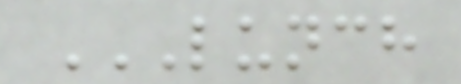LUNCH
